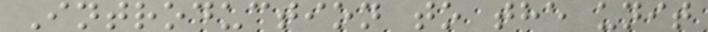Introduction to the unit
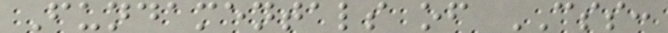Fundamentals of CSS:
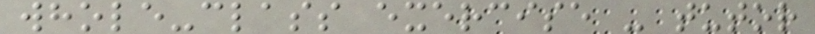whole-class exercise - tutor
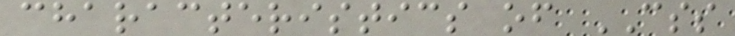characteristics of CSS
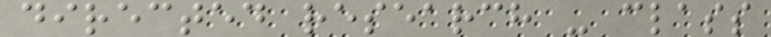directed research - class
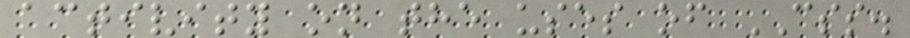activity on the uses of CSS.
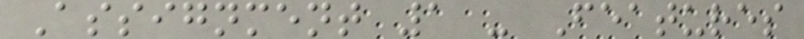Assignment 1 - Features
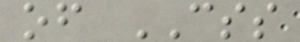of CSS
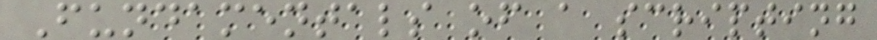Fundamentals of a scripting
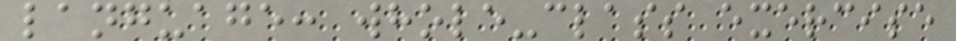language: whole-class exercise
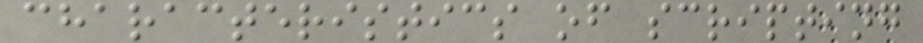characteristics of scripting
